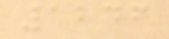1246
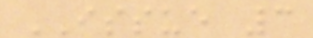ISSUE 3
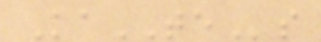KaTEs
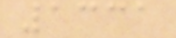1331
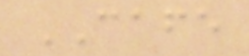CAFE
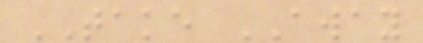TAKE AWAY
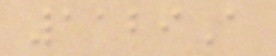1129A
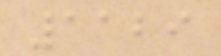1129
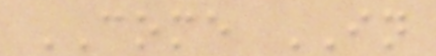COME IN
